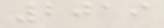2019
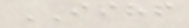IIHF
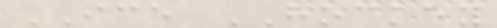ICE HOCKEY
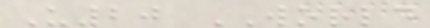U20 WORLD
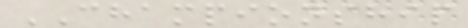CHAMPIONSHIP
